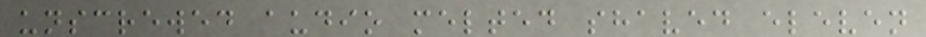unscrewed audio melted shaved eleven
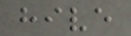hive
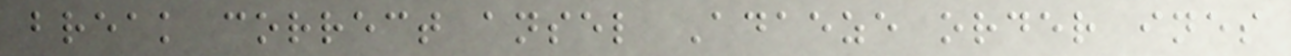break correct ansel Adaeze order ines
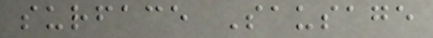surface Sausage
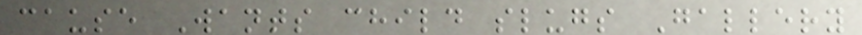cause Wants child slugs Gallery
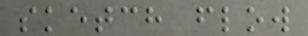sketch flow
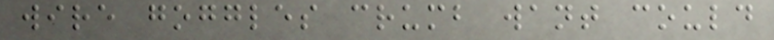wire goggles crumb want could
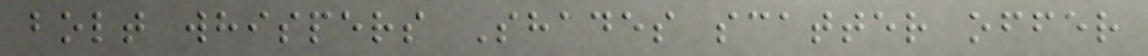bolt whispers Shades scatter offer
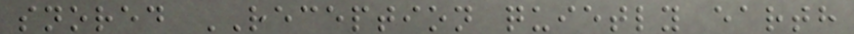snored RECEPTION quietly earth
